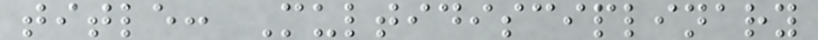title: Multidisciplinary
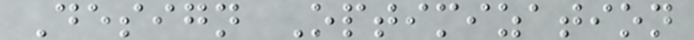Design Optimization
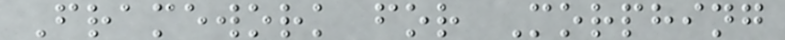Framework for Morphing
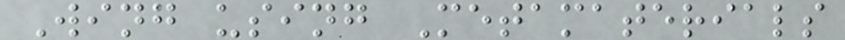Wing using Metamaterials
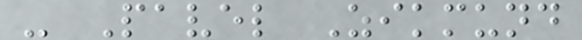- Pavel Zikmund
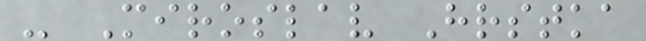- Miroslav Hrstka
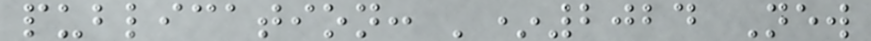publication: '*2024 New
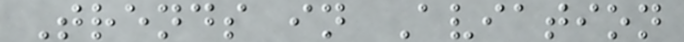Trends in Aviation
